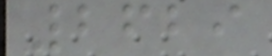2629
